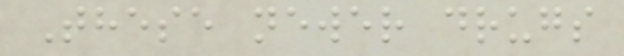These newer drugs
